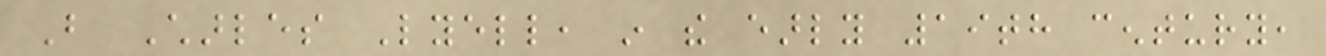But Charles Lyell, in the early 19th century,
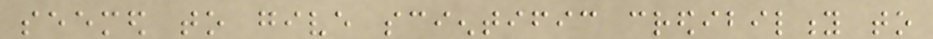seemed to give scientific credibility to
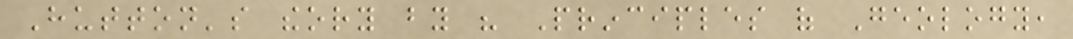Hutton's theory by his Principles of Geology,
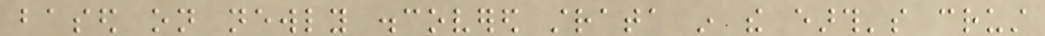based on newly discovered strata in the earth's crust
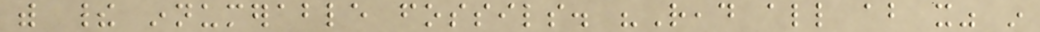with their innumerable fossils. "Read all about it" in
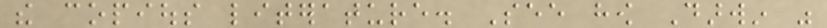the copious literature. See how Darwin was
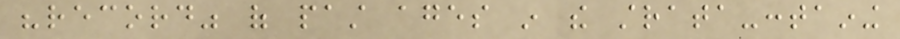"record" of past ages in the strata-containing
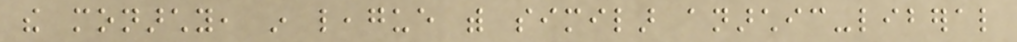the monarchy, in league with similar anarchic-liberal
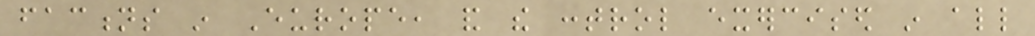factions in Europe, and the control exercised in all
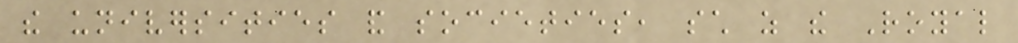the universities and societies, such as the Royal
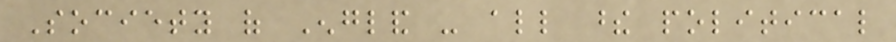Society of England - all these political
